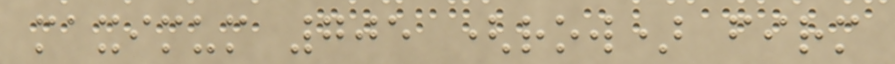maximum 705 (row) firm
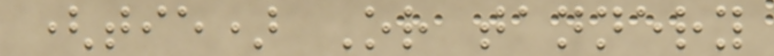(tie) Or tannery
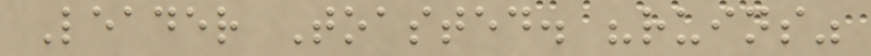Leader Toasted. "ruins"
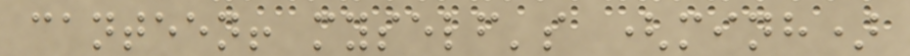canteen! myself's (minh)
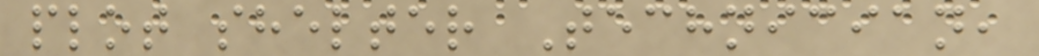plot shelter Technician,
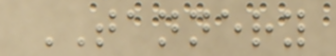TANNERY
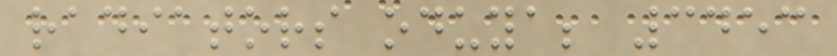radiators oduya; 3453
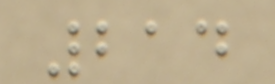214
